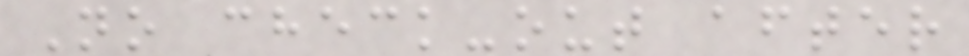No check-out after
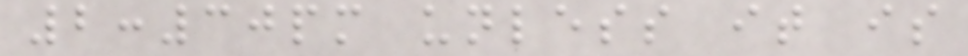2:30pm unless it is
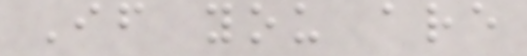If you are
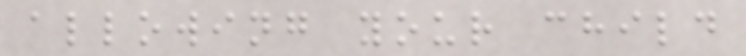allowing your child
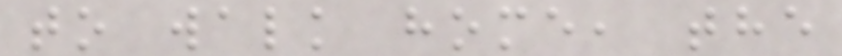to walk home, the
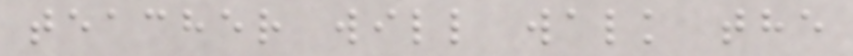teacher will walk the
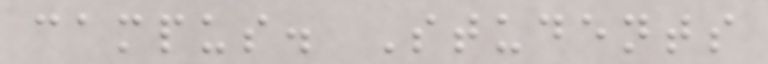campus. Students
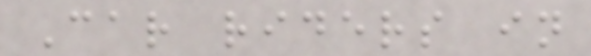Car riders in
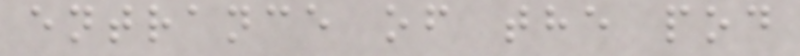entrance of the pod
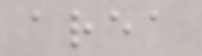area
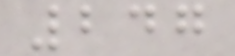247
